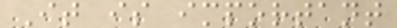It is important
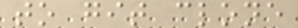to git clone
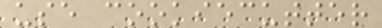use cookiecutter
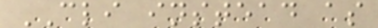CLI instead as
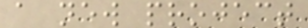a new project
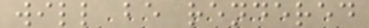will be rendered
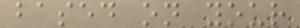based on your
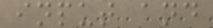input and
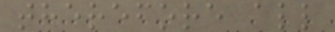therefore all
